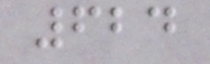624
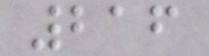216
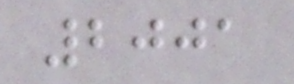2001
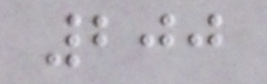200
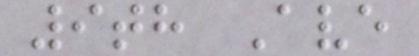9th Ave
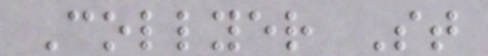Collyer St
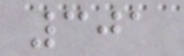301
